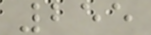255
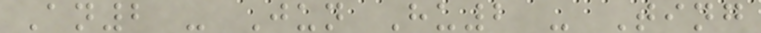An2 - Jun Hu2 - Ting
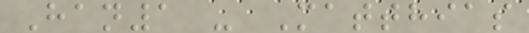Han1 - Matthias
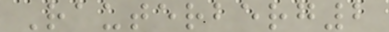Rauterberg2
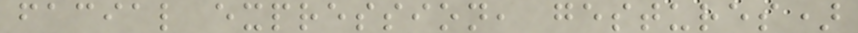facial expression, gestures)
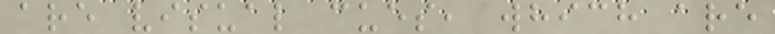are visual cues, which are
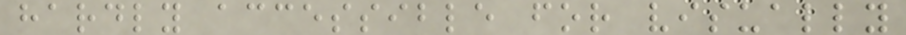hardly accessible for visually
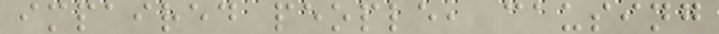impaired people, causing
